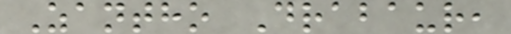Zantho Drabaur,
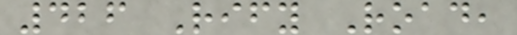426 Rify Road,
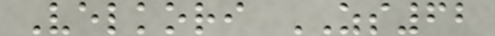Velkori ZS62
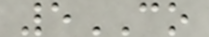5CO
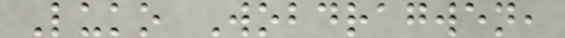Luko Wobdragwen,
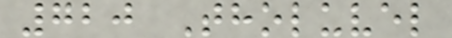720 Tholuvel
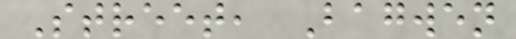Street, Bagwen
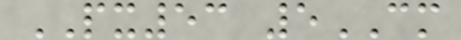PX53 5CM
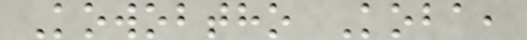Kowobtho Koba,
